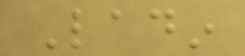Ladin
